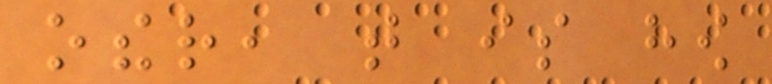other, that is how
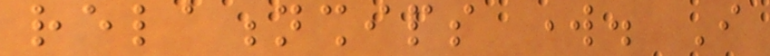relationships work. I
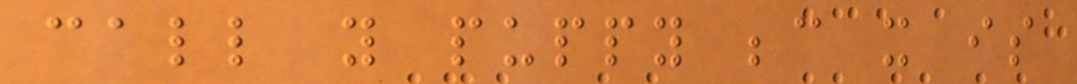call you puppy because it is
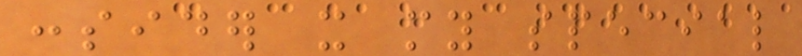consider it my special
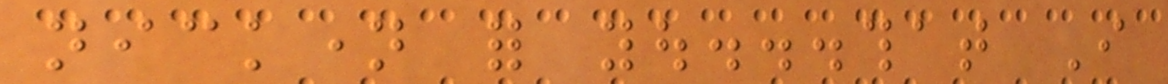nickname for you...that I
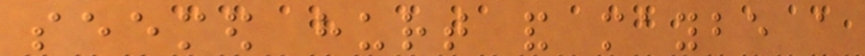seemed hurt and maybe a
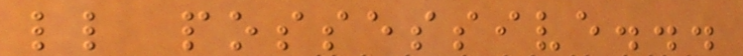little possessive...
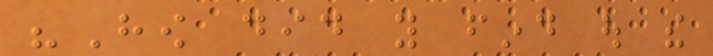"How did you find out the
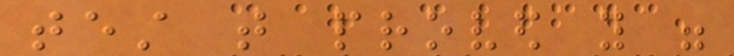test that proved you were
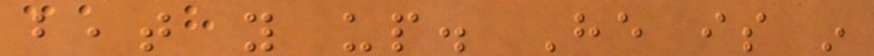beat you up. He is in
